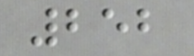252
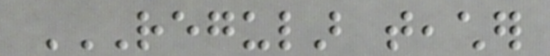REGULAR TEACHER
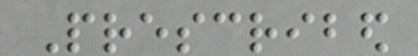Prescribed
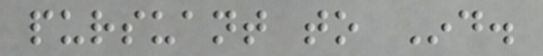pursuant to Ind.
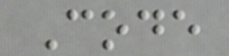Code
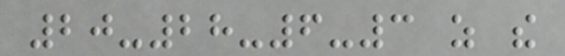20-28-6-3 as the
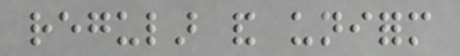regular and uniform
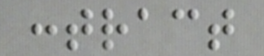contract
